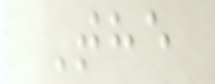The
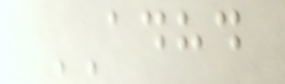ADHD
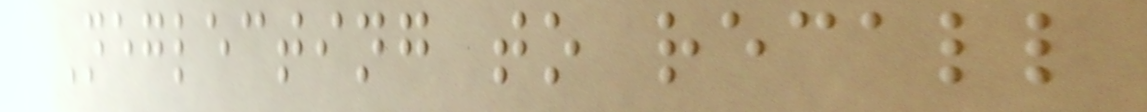Neglecting to recall
